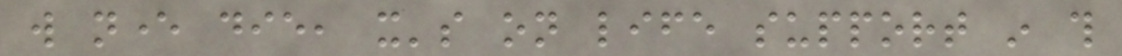will never die, it's on life support in this
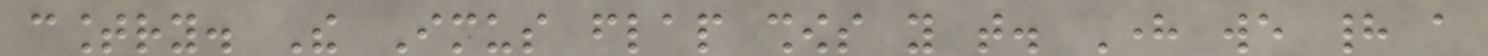country. The Imus flap shows you that. Here we had a
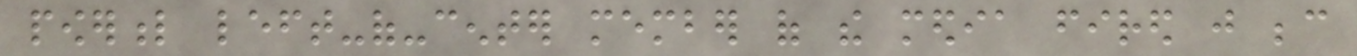powerful left-of-center member of the media fired just because
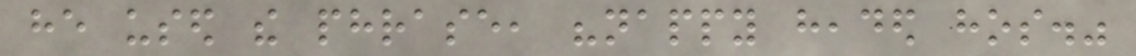he used the phrase, "nappy headed hos."
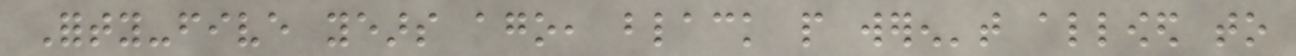Forty-five years ago, black people weren't allowed to
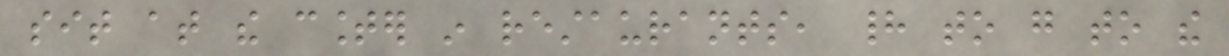sit at the counter in restaurants, had to go to the
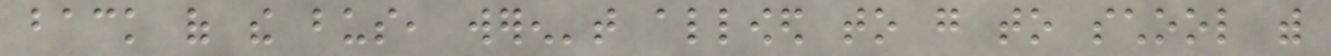back of the bus, weren't allowed to go to school with
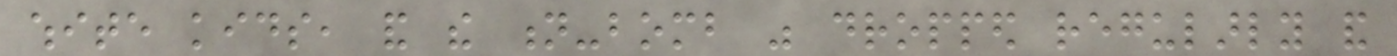white kids, and the n-bomb was dropped regularly and
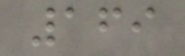169
